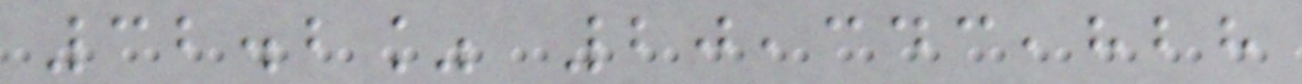32.2% 20,343,828
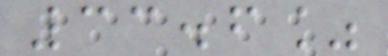33.6%
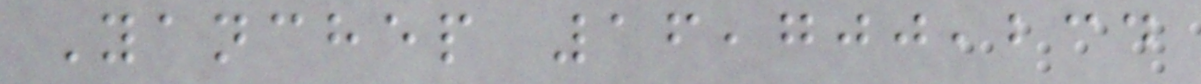Yanchep 16,700,234
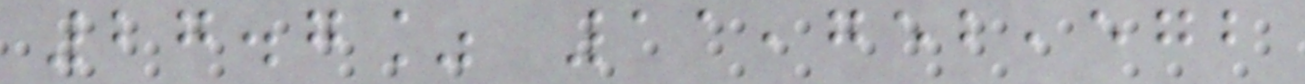27.7% 11,752,572
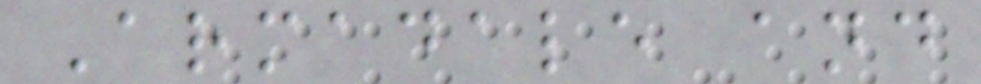Armadale and
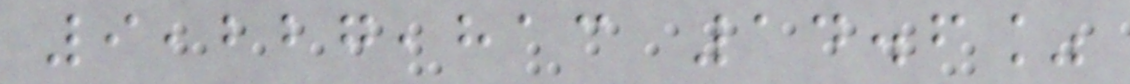9,227,813 14.6%
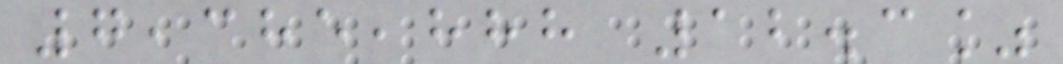7,385,888 12.3%
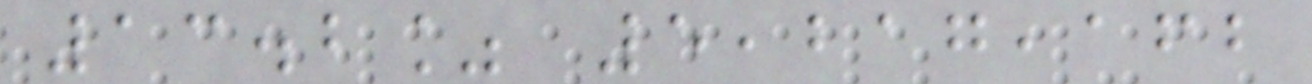13.2% 5,217,162
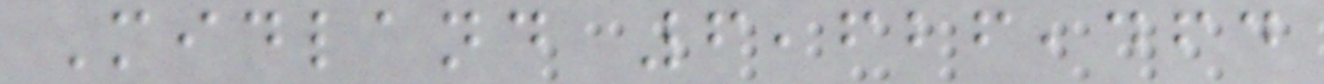Midland 6,626,464
